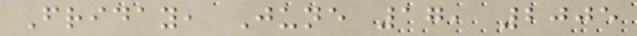Friday, June 17, 2005
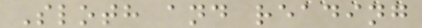Sloth and reading
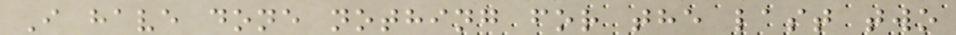I have done nothing for the last two
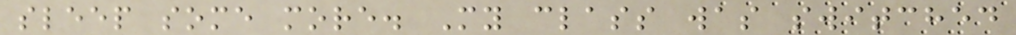sleep some more. My class was switched
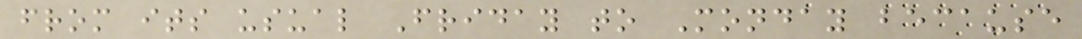from its usual Friday to Monday because
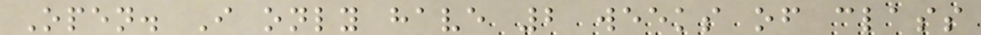Open. I only have 2 weeks of class
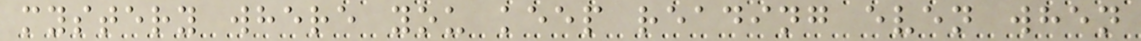mystery where you keep reading even when
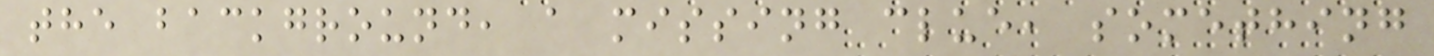the background, a missing clue, something
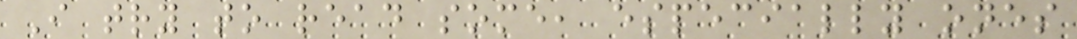I try to read some, especially ones
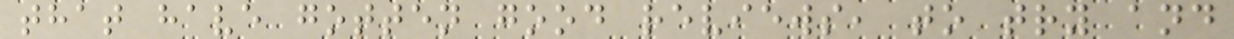that have gotten good reviews, to try and
